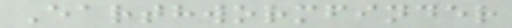Earthwormfinder
